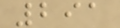291
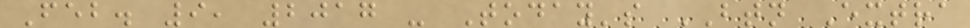Feb. 9, 2017 - Today's BTN Extra
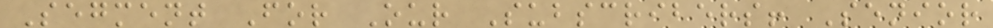Segment For Our Subscribers! Senior
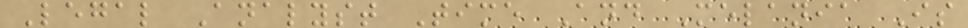Legal Analyst Time And Melania Is
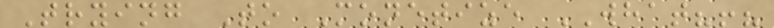Trying To Monetize WHAT?!?
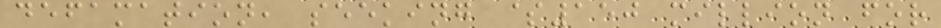defamation, seeking $150 million for
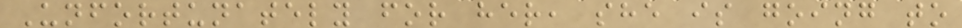Unfortunately for her, she is going to
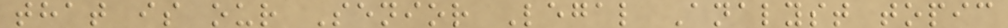that is our Senior Legal Analyst topic
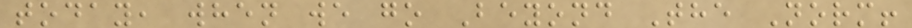today, when we go Beyond The Norm!
